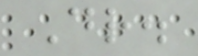Dr.
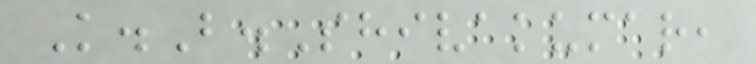K.B.Shivakumar,
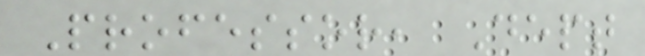Professor, Dept
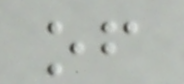of
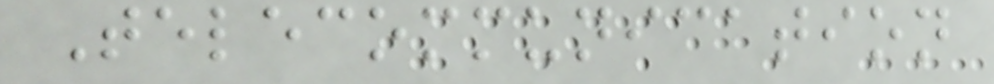Telecommunication
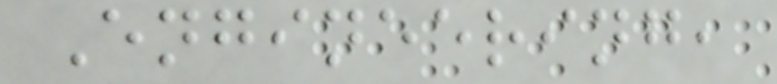Engineering,
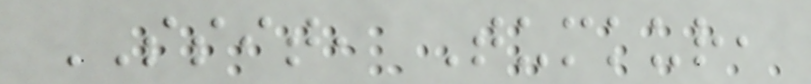SSIT, Tumkur,
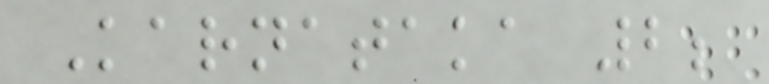Karnataka 2;
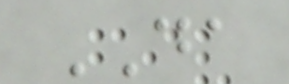DA
